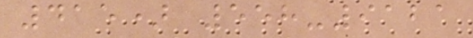415) 558-9121
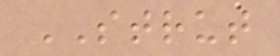STRUT
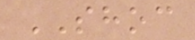SHOC
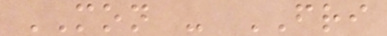MON - FRI
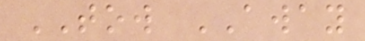TOW AWAY
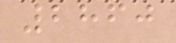2860
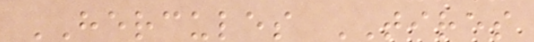HERCULES TIRES
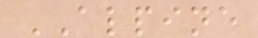ALPINE
